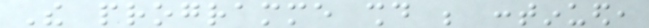The programme should be continued,
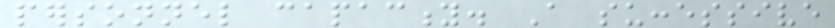personnel capacity. A successive
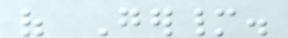of Germany.
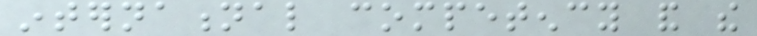international competency and the
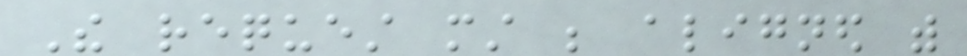The request must be aligned with
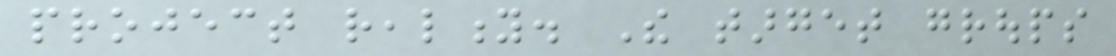project reality. The target groups
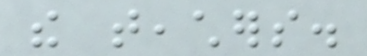the teachers.
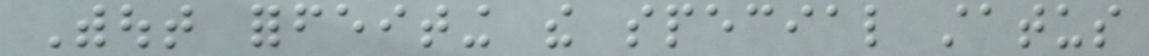Without forfeiting the special status
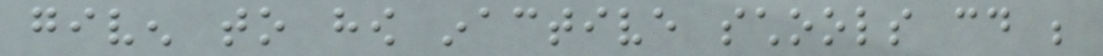given to how inactive schools could be
